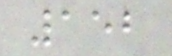152
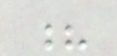?
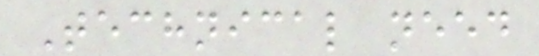Technical need
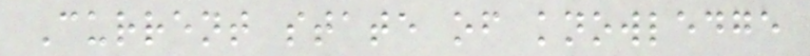Current state of knowledge
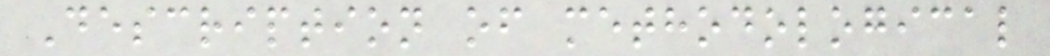Description of methodological
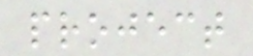project
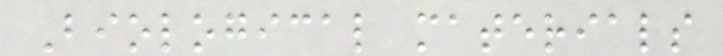Biological materials
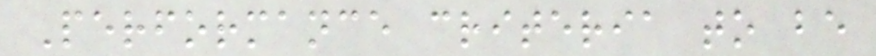Performance criteria to be
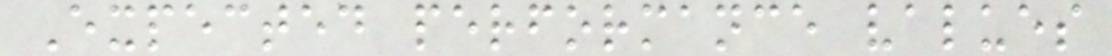Expected performance values
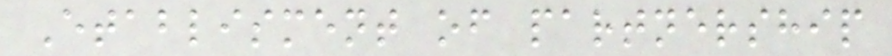Etablisment of partnership
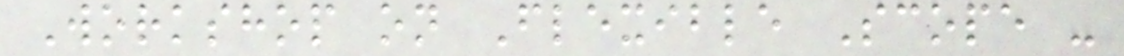Workshop on Flexible Scope -
